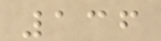136
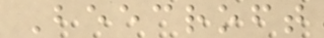Beecroft
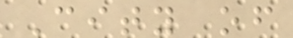City of
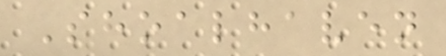Shoalhaven
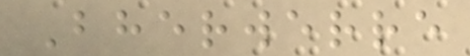Bherwerre
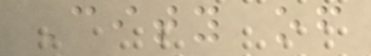City of
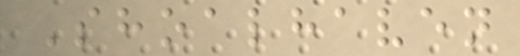Shoalhaven
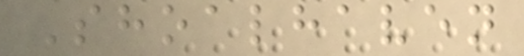Shoalhaven
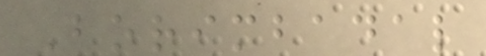Borimbadal
